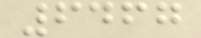6467
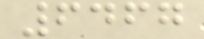6467
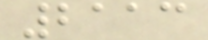2113
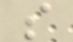s
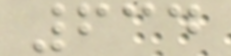634
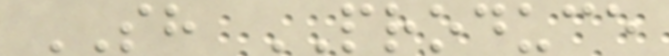SH PRODUCE
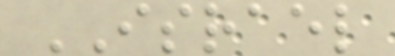ISRAEL
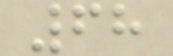68
